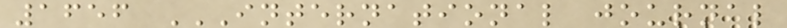1656 INTERNATIONAL JOURNAL
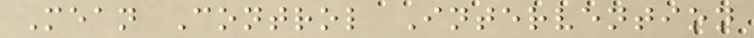Mean Control Intervention
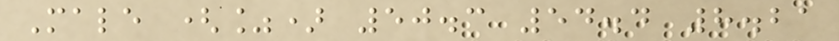Male (%) 50.3 54.4 8.21
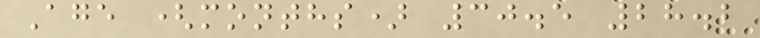Age (months) 30.5 28.2
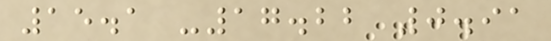15.1 -17.22 0.91
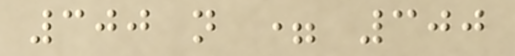300 n = 300
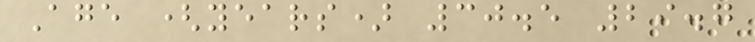Age (years) 30.5 29.7
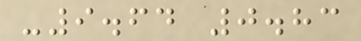-9.64 0.83
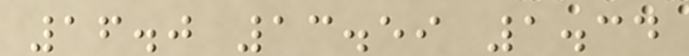16.0 13.59 1.34
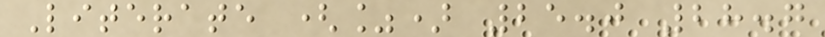Literate (%) 25.0 28.7
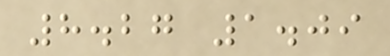8.27 1.09
